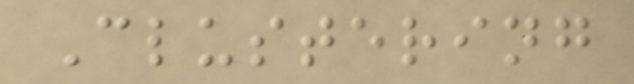Clustering
